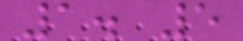1. 5
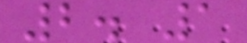2. 1
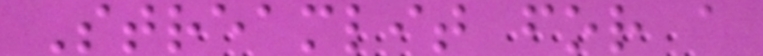Streamlit for a
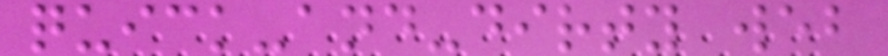quick-and-dirty web
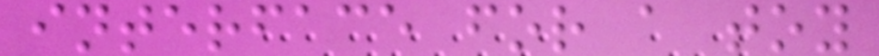interface for a toy
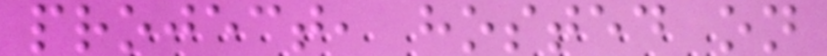project, hosted on
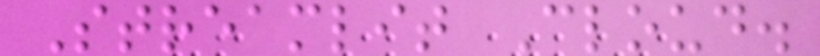Streamlit Cloud.
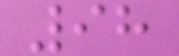98
